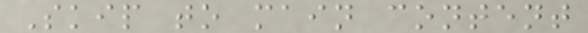Skip to main content
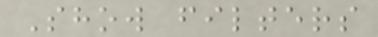Show filters
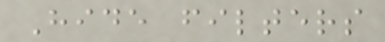Hide filters
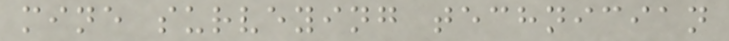mine surveying technician
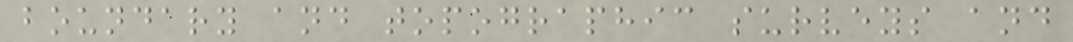boundary and topographic surveys and
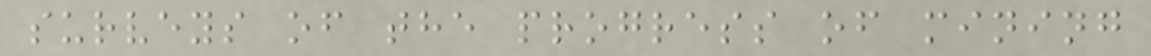surveys of the progress of mining
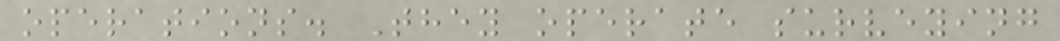operations. They operate surveying
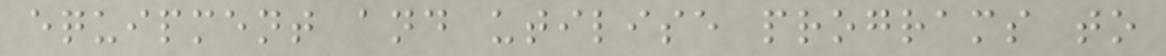equipment and utilise programs to
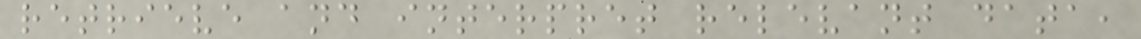retrieve and interpret relevant data,
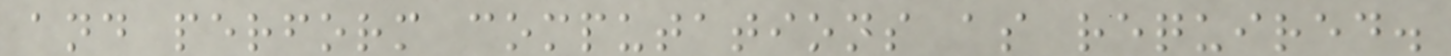and perform computations as required.
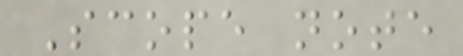Scope note
